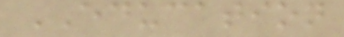EDUCATION
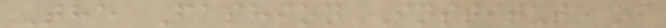The Fashion Institute of
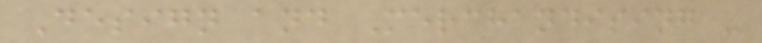Design and Merchandising -
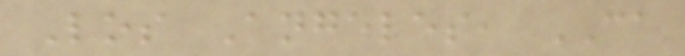Los Angeles, CA
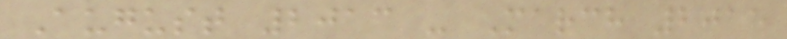August 2013 - March 2015
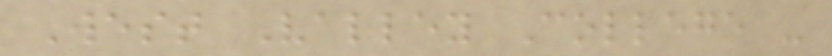West Valley College -
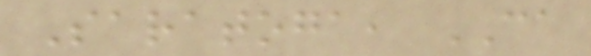Saratoga, CA
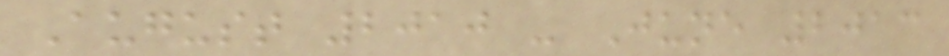August 2010 - June 2013
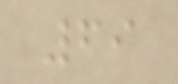69
